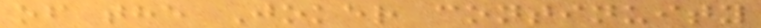of the Joker continuity
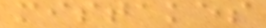mistakes
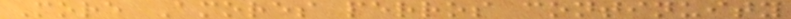More Amores perros continuity
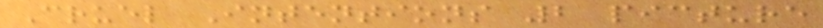Cruel Intentions 2 picture
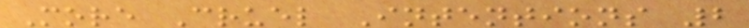More Cruel Intentions 2
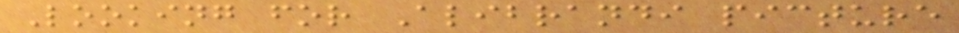Looking for Alibrandi picture
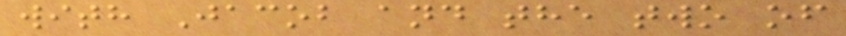with Jacob and the two of
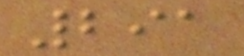291
